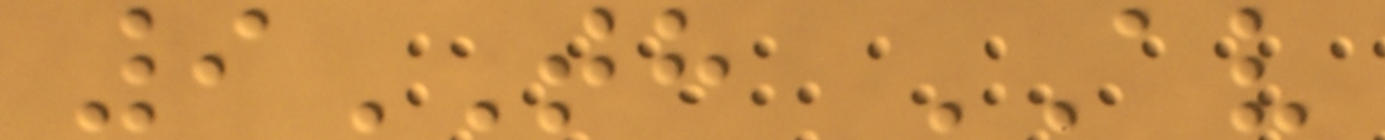9TH AV
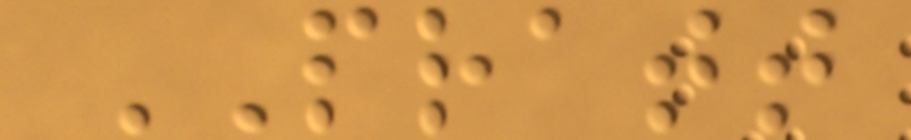PRATT
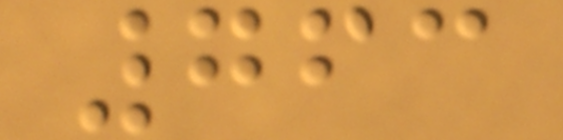763
